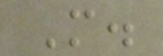M.
